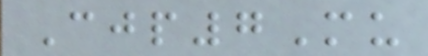Cjp7Mu
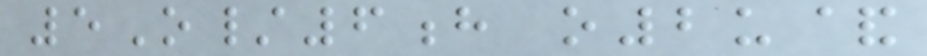5O/6h o2u&
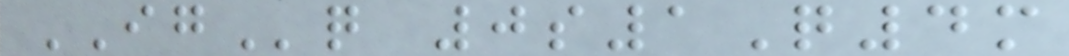IGq 0s1Q4m
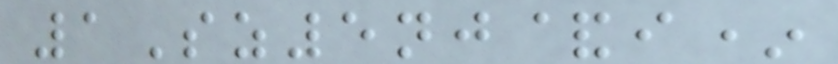1Sz5nj&i*
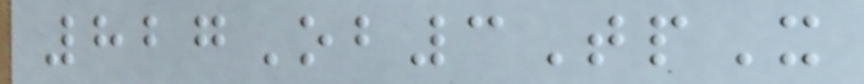827Ob3TpX
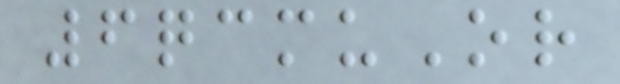6qcmuOr
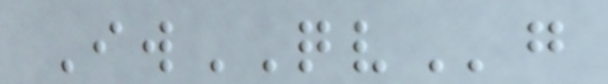IwQVg
